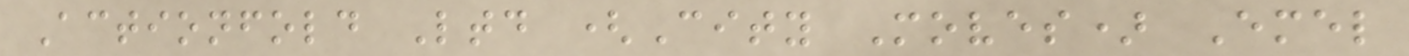Actionfold Ltd (City Moves) Emel
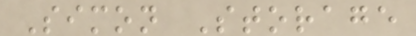Simon Storage
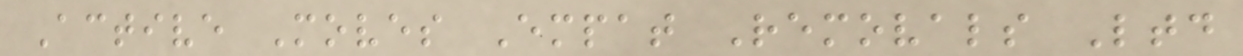Active Moves Empat Removals Ltd
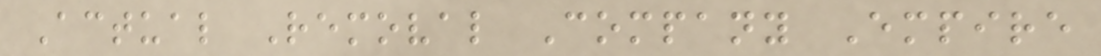Actual Removal Company Empire
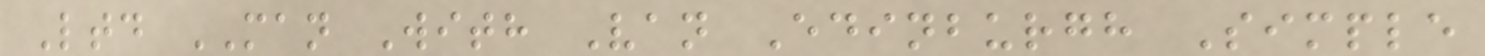Ltd MAN With Van Edinburgh Simple
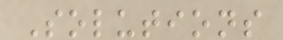Solutions
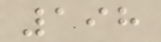198
